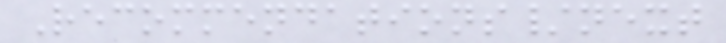Recommendations/next
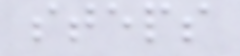steps
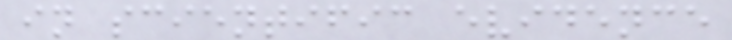in scientific evidence
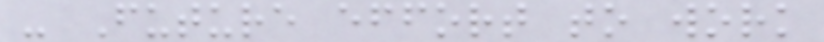- Future effort to work
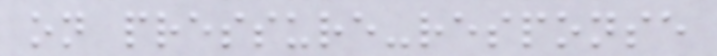on pressure-response
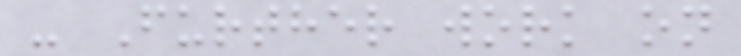- Further work on
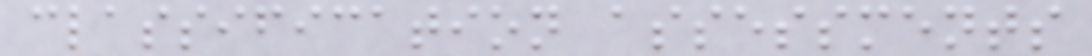classification assessments
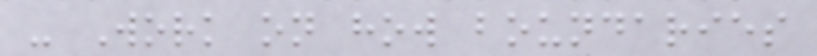- Work on how boundaries
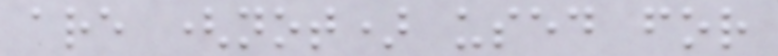are (not) used for
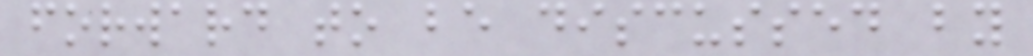forward to be discussed by
